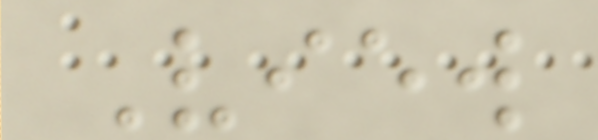View
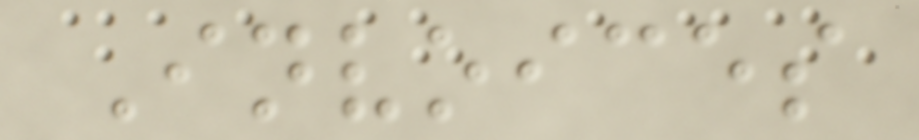Invoices
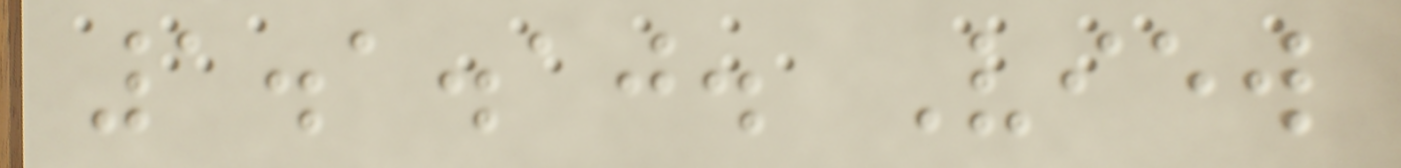1.1.10. View
